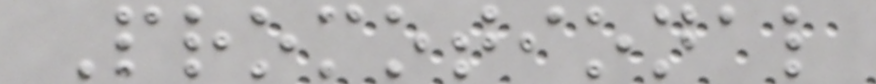Promotional
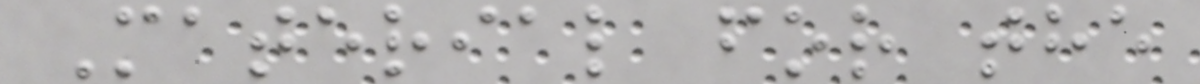Material for the
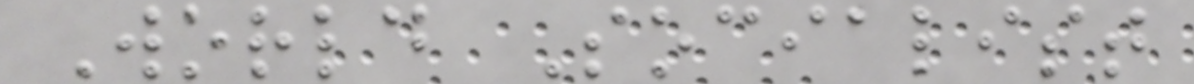World Socialist
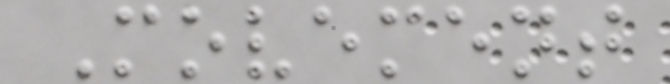Movement
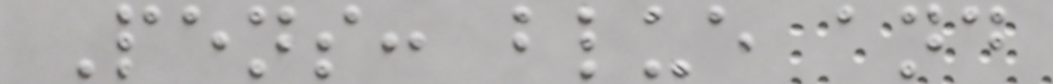Pens: blue and
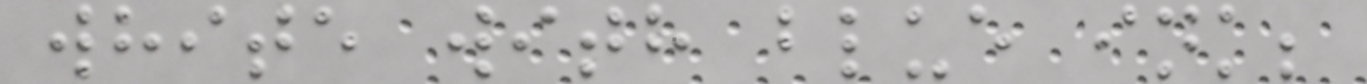white with blue ink;
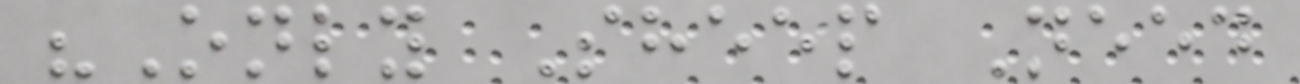"Only Sheep Need
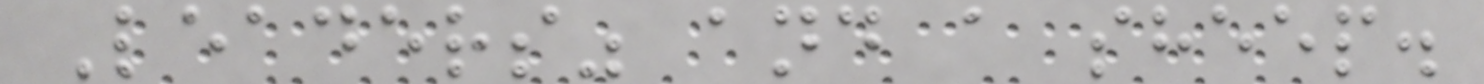Leaders" and a sheep.
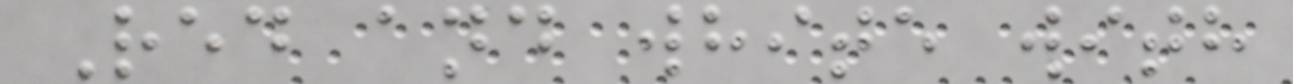Red and white with
